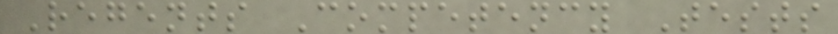Regents Competency Tests
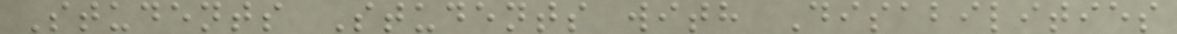Students Students with Disabilities
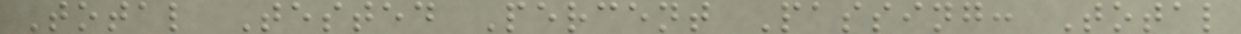Total Tested Percent Passing: Total
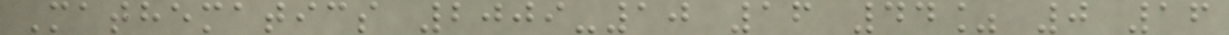Mathematics 2009-10 16 44% 0 16
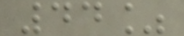44%
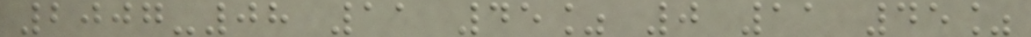2007-08 11 45% 0 11 45%
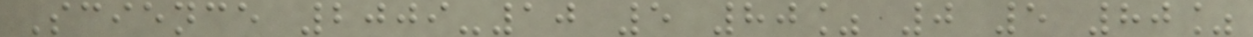Science 2009-10 5 80% 0 5 80%
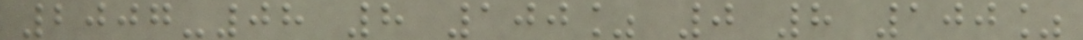2007-08 8 100% 0 8 100%
